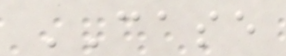CASE
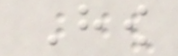How
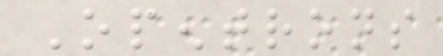Opentrons
